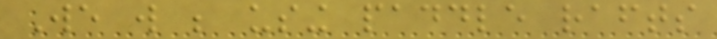We will be using paddle rafts
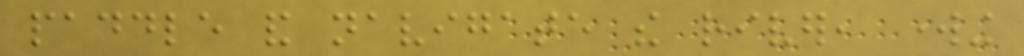paddle and navigate the river, working
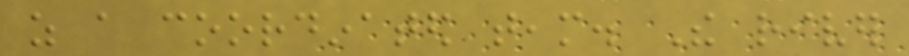as a coordinated team. The river
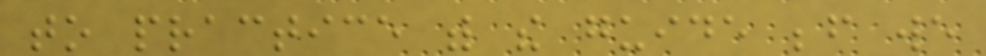to practice with the guide before we
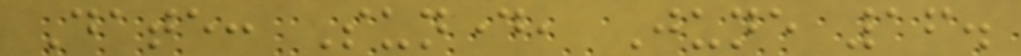Date: Sunday, June 16.
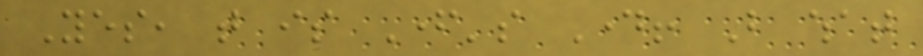Yes, that is Father's Day! But what
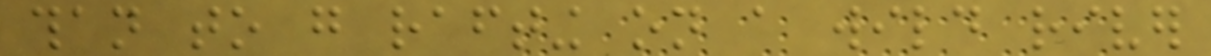than to go rafting on a wild river
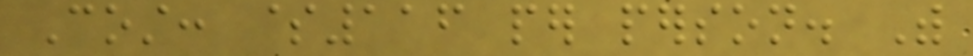Cost: $116 per person. With
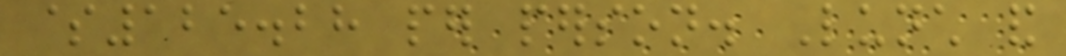$125.28 per person. Lunch and
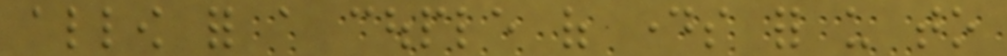allow for a couple of days for us to
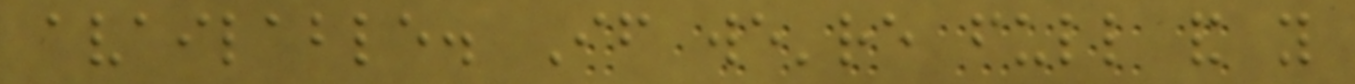available. If we're full and you
